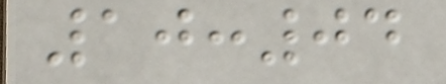10:04
